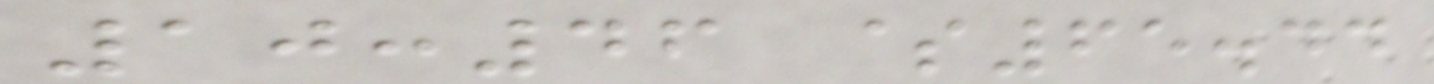10:46 $65.44
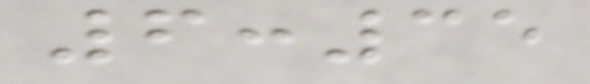6:35
